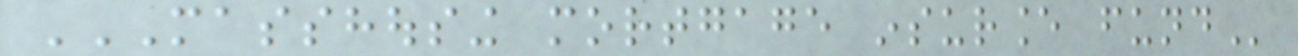MASSHOUSING MORTGAGE INSURANCE FUND
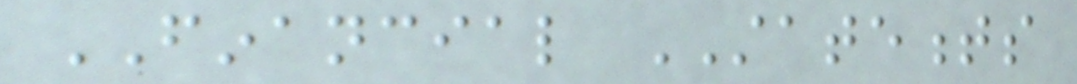FINANCIAL STATEMENTS
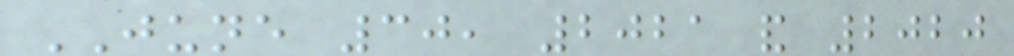JUNE 30, 2021 and 2020
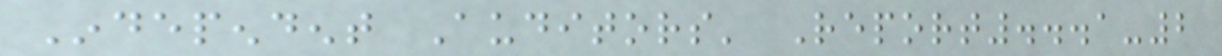Independent Auditors' Report...1-2
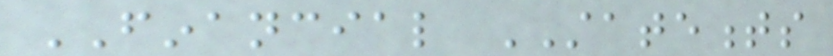FINANCIAL STATEMENTS
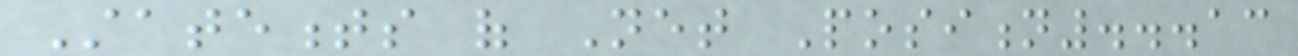Statements of Net Position...13
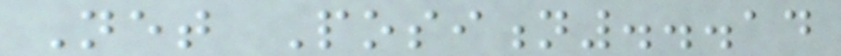Net Position...14
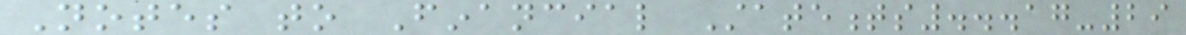Notes to Financial Statements...17-29
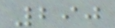290
